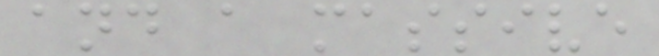and a massive
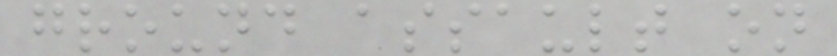ground assault on
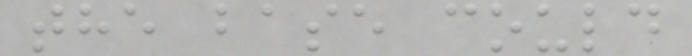the base could
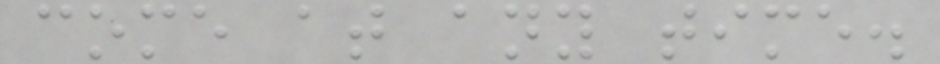come at any time.
